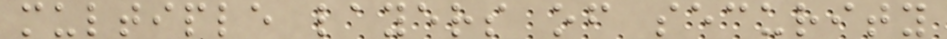multiple layers of security
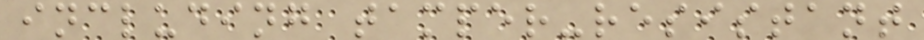including tamper-resistant
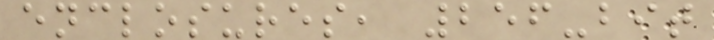enclosures, 256-bit
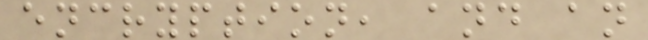encryption, and an
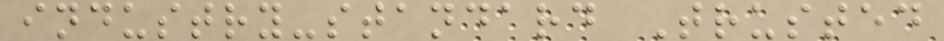industry-standard Trusted
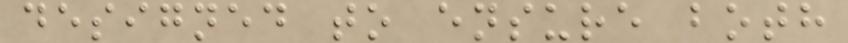designed to ensure both
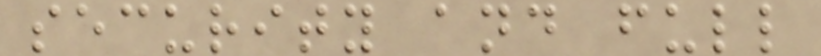security and full
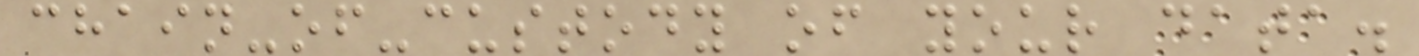chain-of-custody of your data.
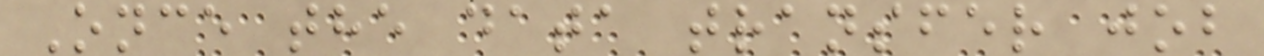Once the data transfer job
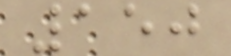150
